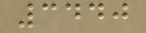3440
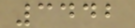3442
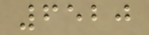6520
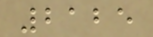2125
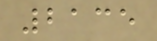2135
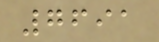7691
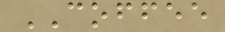COFFEE
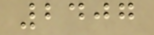2407
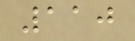110
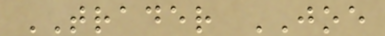TRADER JOE
